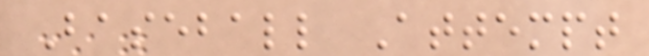Baseball Attempt
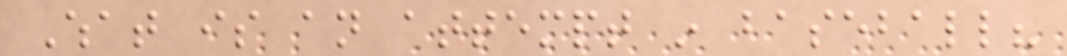What is an attempt in baseball?
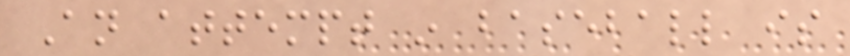An attempt in baseball is
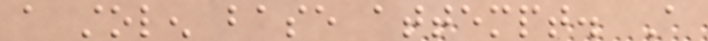a stolen base attempt. A
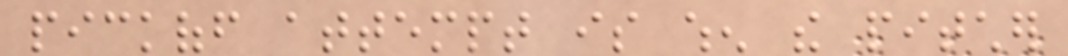pickoff attempt is when the pitcher
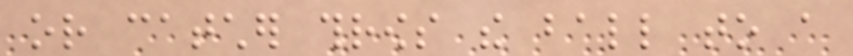or catcher throws the ball to a
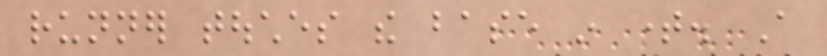runner touches the base in time. A
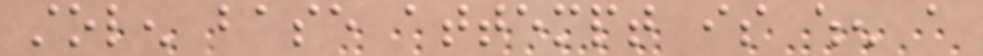stolen base attempt is when a
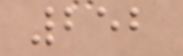252
